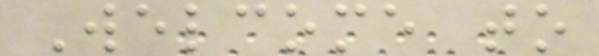Welcome to
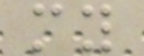my
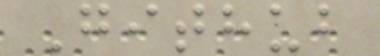Github
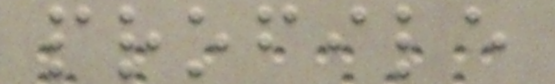profile
